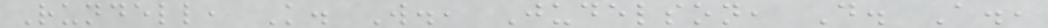Rundell, K. W., Judelson, D. A.,
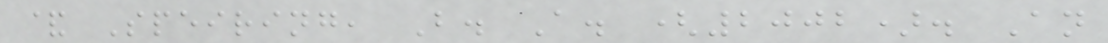& Speiring, B. A. (2002). An
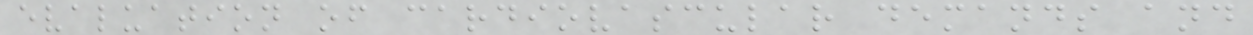evaluation of cardiovascular demands and
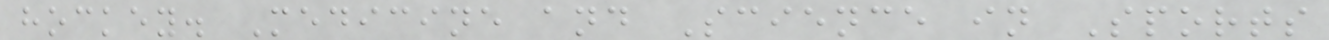hockey. Medicine and Science in Sports
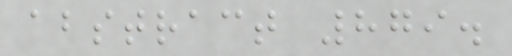abstract 879.
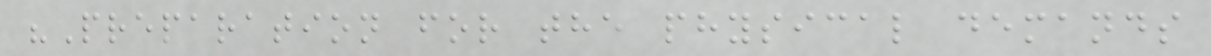"Preparation for the physical demands
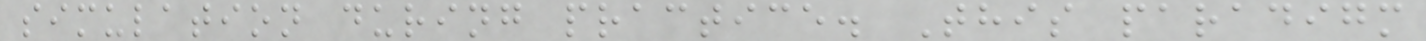simulation during practice. This paradigm
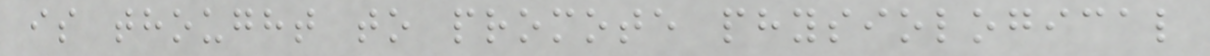is thought to promote physiological
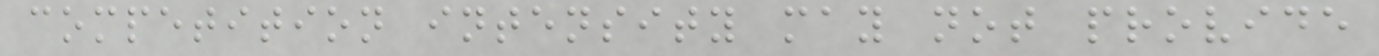competition intensity may not provide
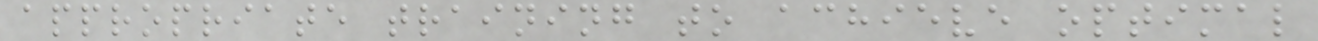appropriate training to achieve optimal
